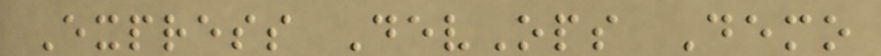Express DevOps Demo
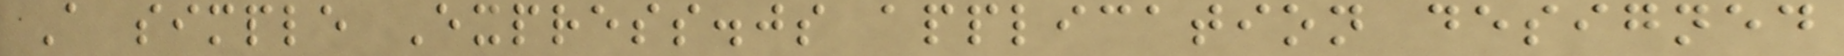A simple Express.js application designed
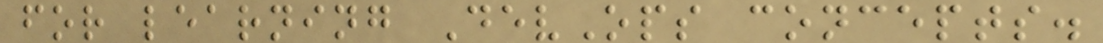for learning DevOps concepts.
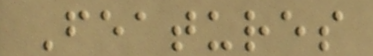Features
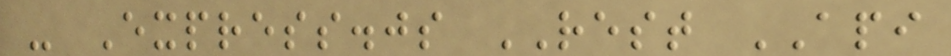- Express.js REST API
